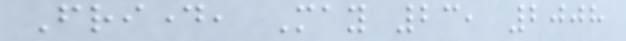Friday, May 23, 2008
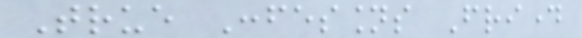True Confessions Friday
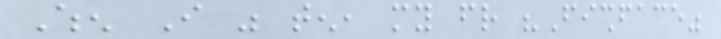When I was ten, my friend "Fishface"
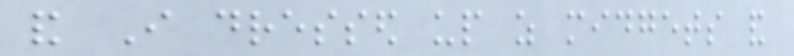and I dressed up as midgets and
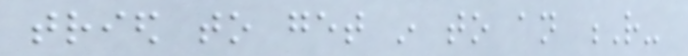tried to get in to an R-
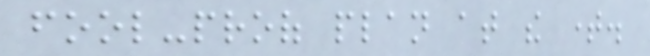fool-proof plan at the time.
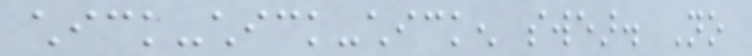chick-chick-chicken swear. No
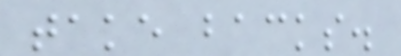take backs.
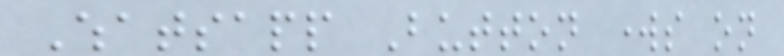Whatsapp Button works on
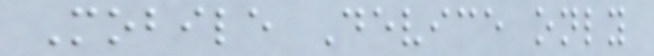Mobile Device only
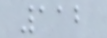112
